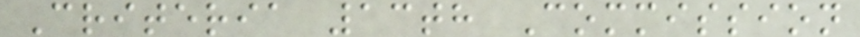Criteria 13th Commission
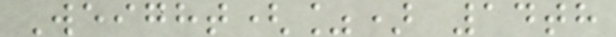Weight(%) 14th
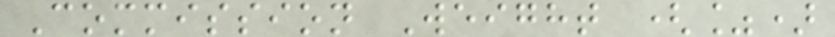Commission Weight (%)
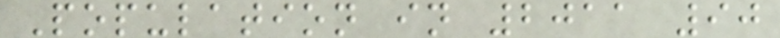Population in 2011 90
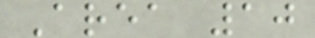Area 10
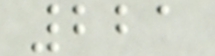221
